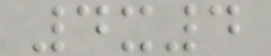4x4
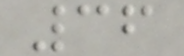36
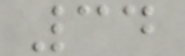34
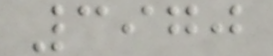3970
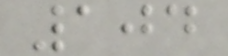104
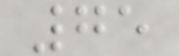75
